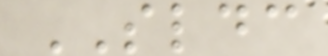SLDC
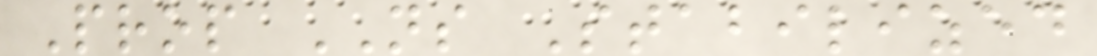Prop NS Stabilized
